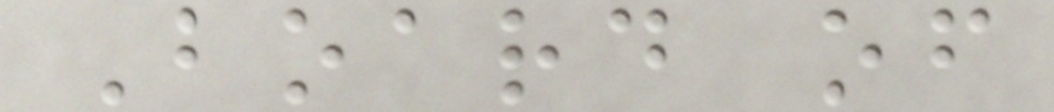Board of
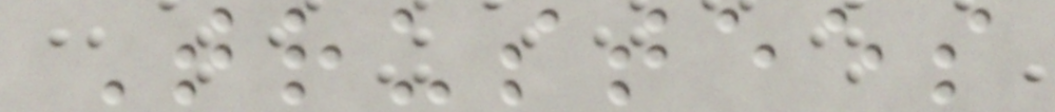Trustees
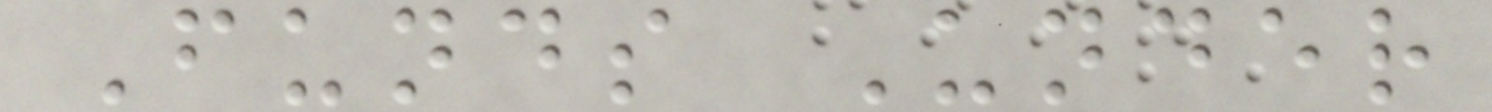Funds Under
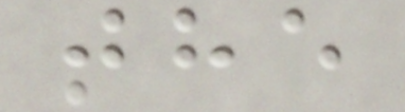the
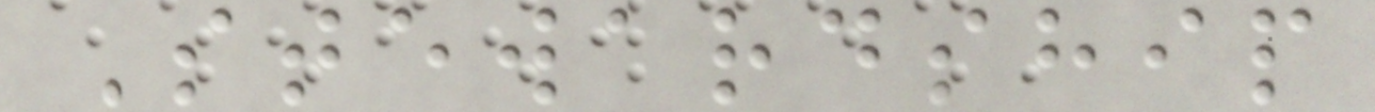Stewardship
